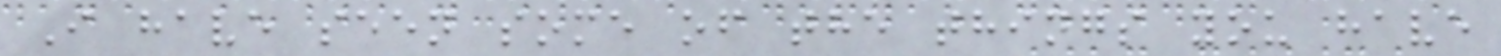I have seen some of the things you have
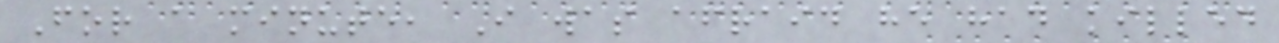For a minute, I was afraid he had killed
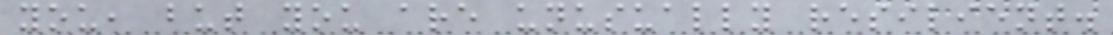you, but you are unusually resilient.
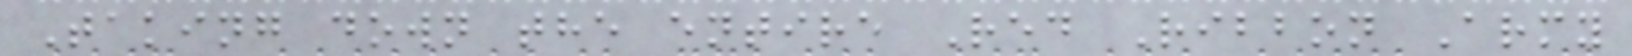Taking down the entire Red Ribbon Army
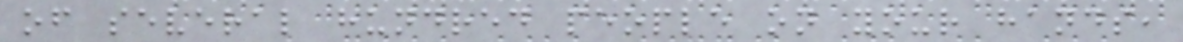of several hundred people on your hands,
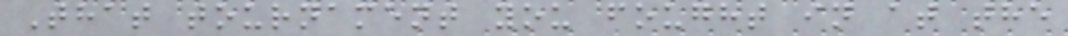That tournament you fought in at the
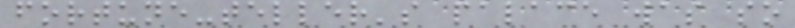fortune-teller's palace was so
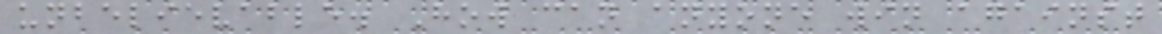unbelievable. How can anyone win against
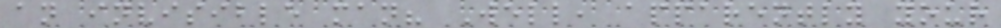an invisible man? Well, apparently your
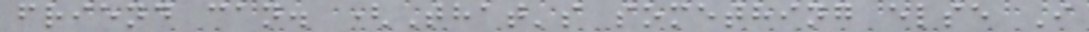friend can. (That's something else I
